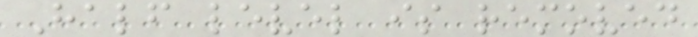Half level is removed
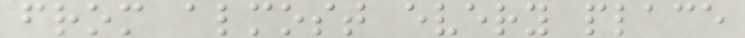from almost every place
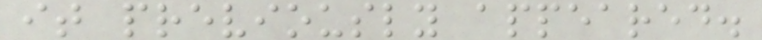it previously appeared.
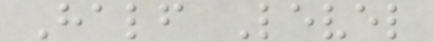Half Level
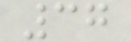37
